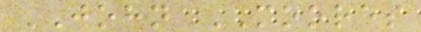JOHN MOORES
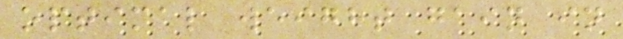optimal weight gain in
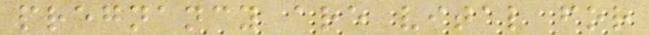pregnancy are vital for
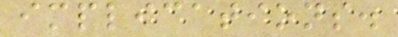implications.
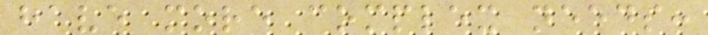have more complex needs:
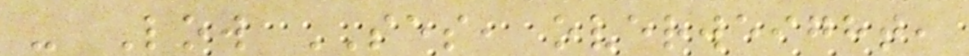- Low SES, overweight,
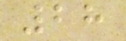28
